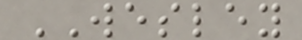WESLEY
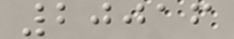20016
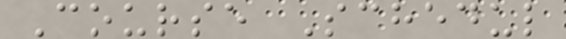Course Schedul
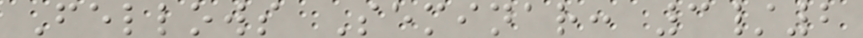Fellows Seminar: 3/2
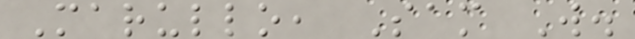Marullo, Sam W.
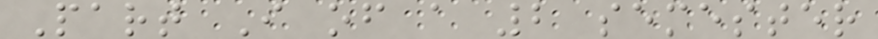Part I of a 2 semester
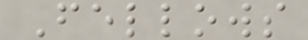Fellows
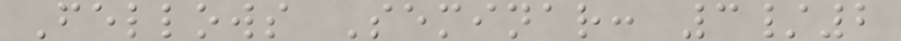Fellows Seminar: 3/2
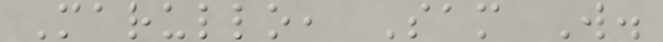Marullo, Sam W.
